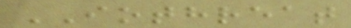IOTHREAT
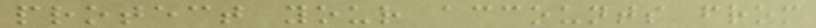protect your accounts from
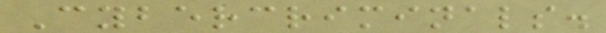Cybercriminals.
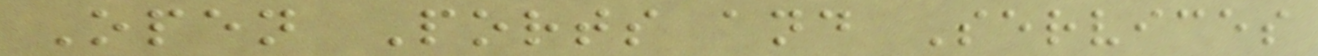Open Ports and Services
